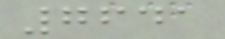7641
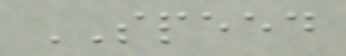SPEED
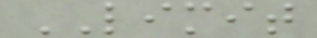LIMIT
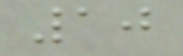10
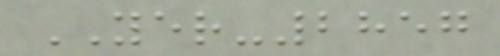YER-2857
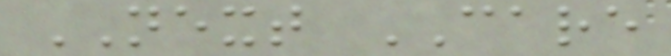NEXT CARE
